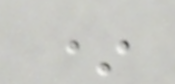*
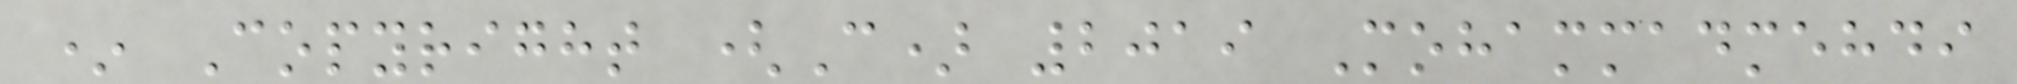* Copyright (C) 2019 Mohammadmehdi
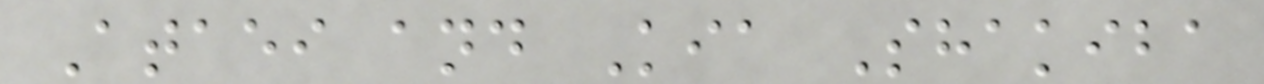Ataei and Kia Shakiba
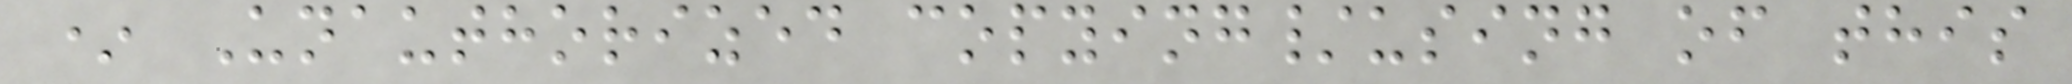* Unauthorized copying/using of this
